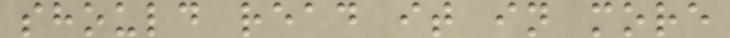should read it in more
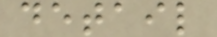detail
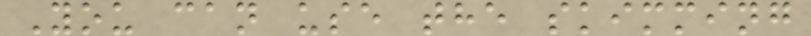You can use the skimming
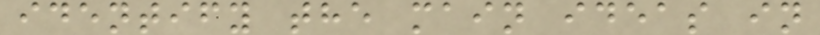identify the main ideas in
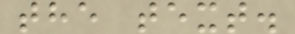the text.
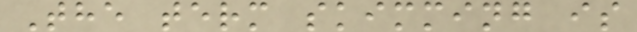The term skimming is
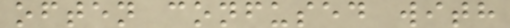often confused with
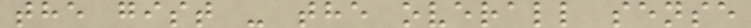the gist - the overall sense
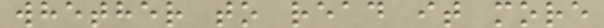whether to read it more
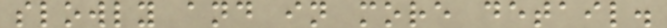slowly and in more detail.
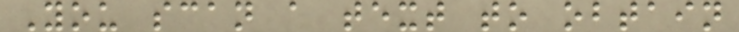You scan a text to obtain
